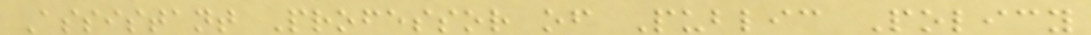Assistant Professor of Public Policy
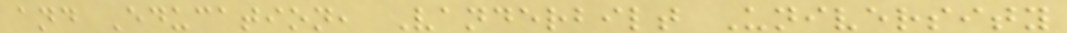and Education, Vanderbilt University
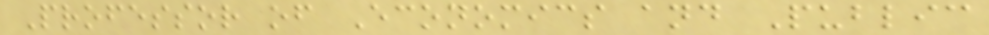Professor of Economics and Public
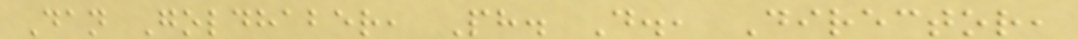Dan Goldhaber, Ph. D., Director,
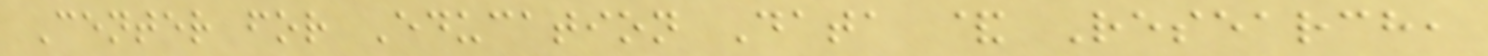Center for Education Data & Research,
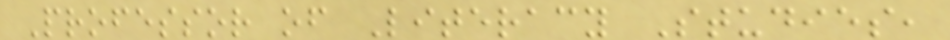Professor of Literacy Studies,
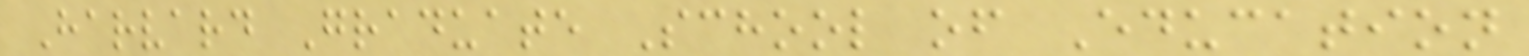Harvard Graduate School of Education
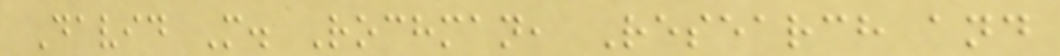David M. Rochman, Research and
